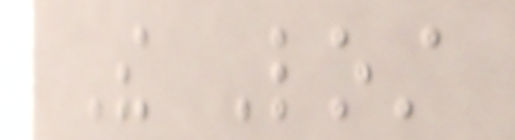The Lost
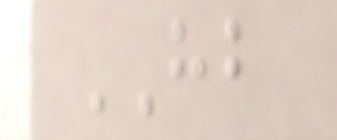HB
